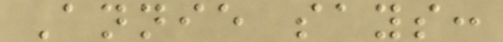Annie says:
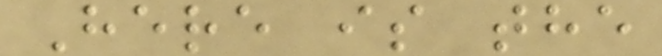Here is the
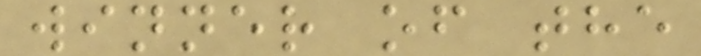winner of the
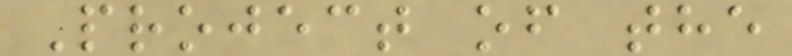Project of the
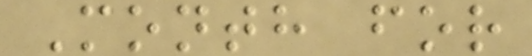Month for
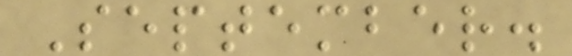September.
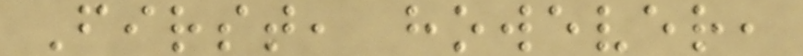First, however,
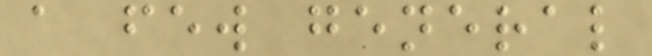a few general
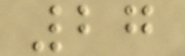27
